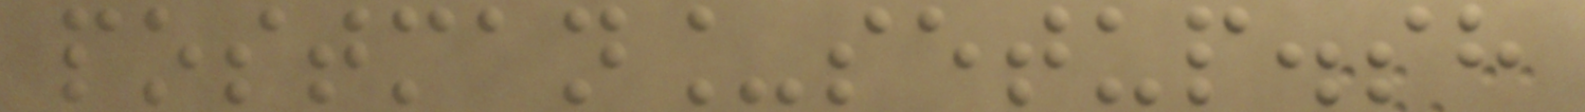postman_setup.sh
